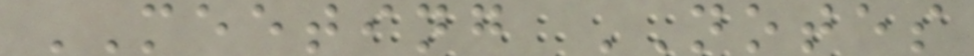MEETING NOTES
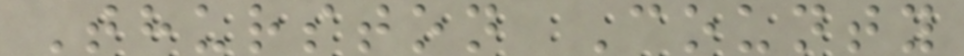Thurston County
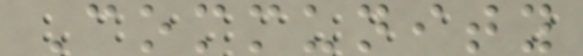Community
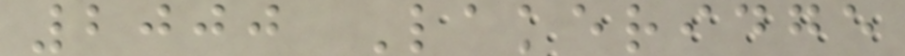2000 Lakeridge
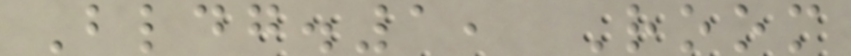Bldg.1, Room
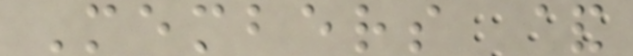Members &
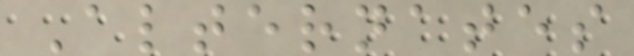Alternates
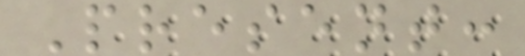Present:
